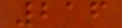216
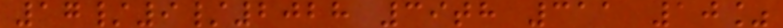17/9/2028 39th 311 10%
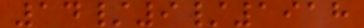14/9/1918
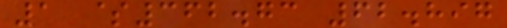1 $362.73 62.897
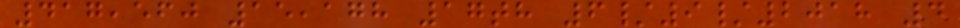417,560 15,178 17th 6/9/2018 4
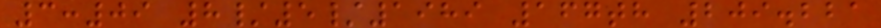3:09 8/5/1989 167th 209.221
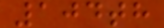104th
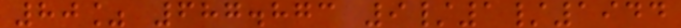80% 687.873 9/1/1944
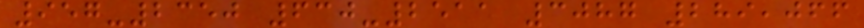957-2350 630-2511 3087 289,066
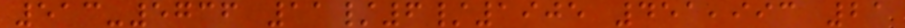513-5736 11/6/1905 451,993 21
